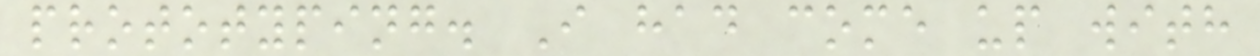prototyping. I had come up with
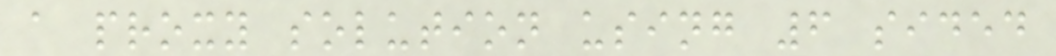a proxy solution using 6 sided
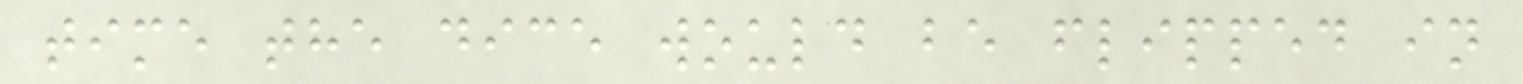time the dice would be flipped in
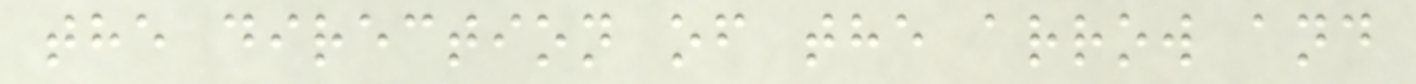the direction of the arrow and
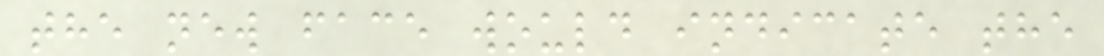the new face would indicate the
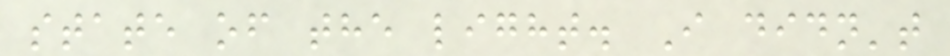state of the light. I didn't
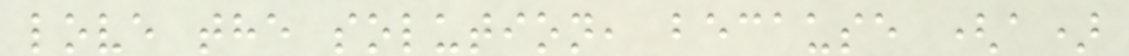love the solution, because (a)
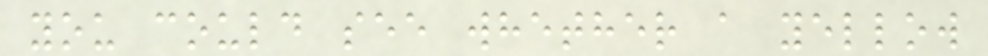you could see whether a yellow
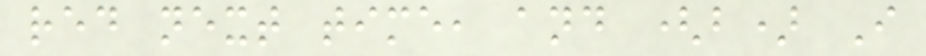red next time, and (b) I
